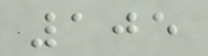105
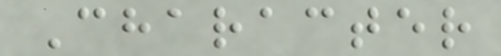Character
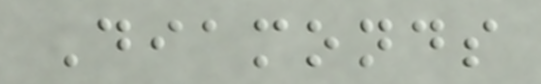Diamonds
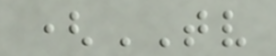(TV
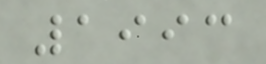1993
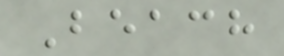Beach
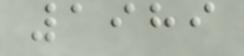1989
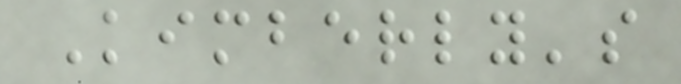Kimberly's
